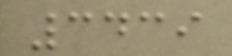3439
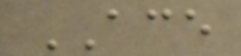ACE
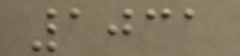1031
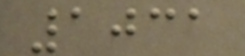1031
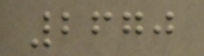2670
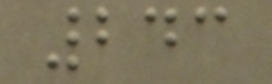243
